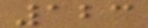123
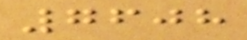7608
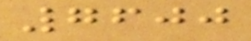7600
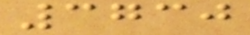3730
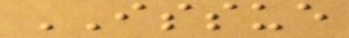ISSUE
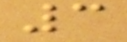3
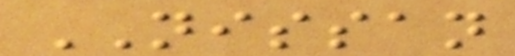NISSAN
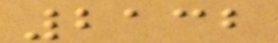2132
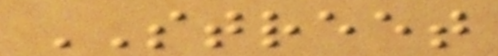STREET
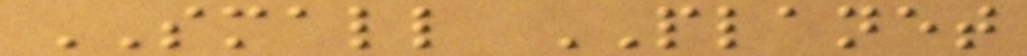SMALL PLANET
